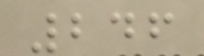246
